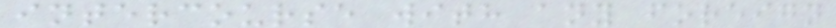intercourse with any foreign
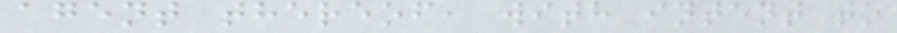agent thereof, with intent to
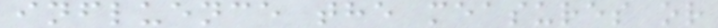influence the measures or
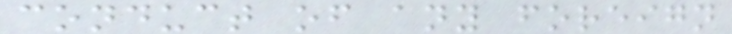conduct of any foreign
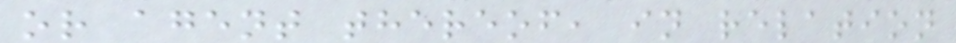or agent thereof, in relation
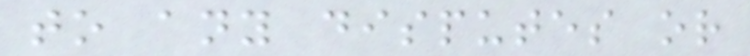to any disputes or
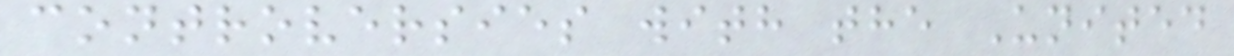controversies with the United
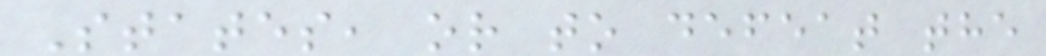States, or to defeat the
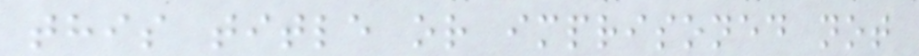this title or imprisoned not
